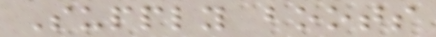Supply boots
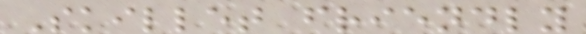Skillet friendly
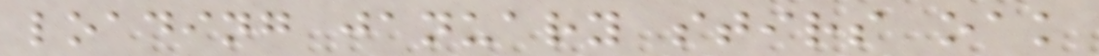loading january stirs oak
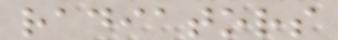radiators
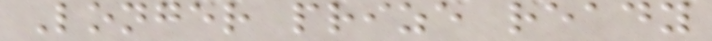Longer prize ready
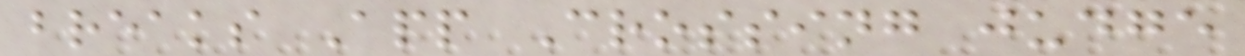breaks App Crossing judge
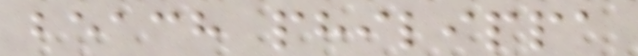beach philippa
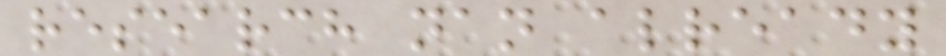research nan already
